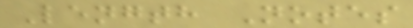Length Notes
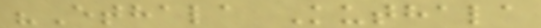"Ethala Kuthala
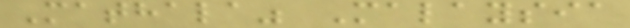Mathala" Malaysia
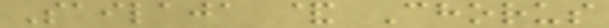Sailaja & Chorus
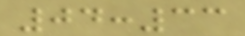04:33
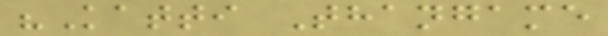"Katti Thangame
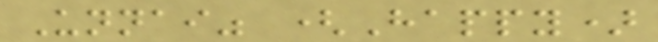Unnai" (Happy)
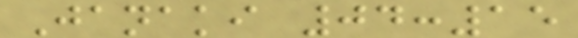Janaki 04:15
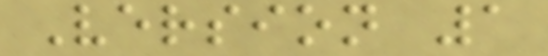Version 1
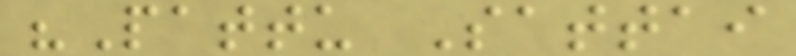"Pattu Sattai
